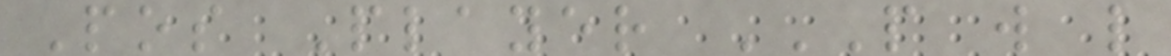Pos Player P W L
